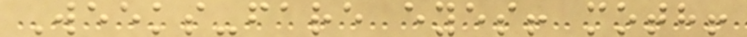Weeks-fare eyes! moth!
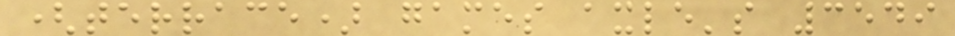(terrace) games axle's 3549
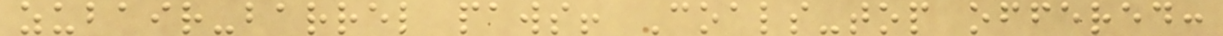zubair-barrel paws! Coals-top offered:
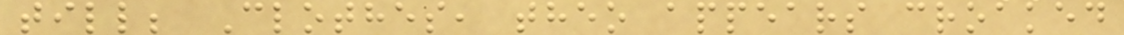till; Clothes, theo appears croaked
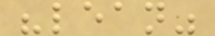"lean"
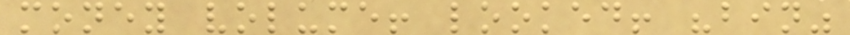money volume! looked! "bin"
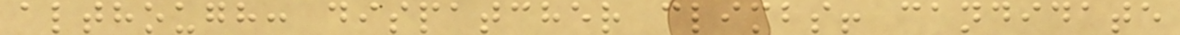although: dispatcher climbs! candidate
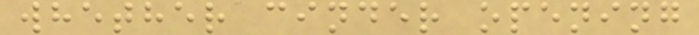whether cinder opening
